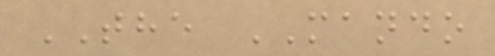THE MANDO
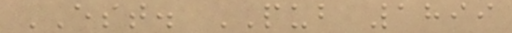EST. PUB 1899
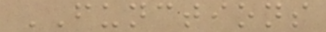FUNCTIONS
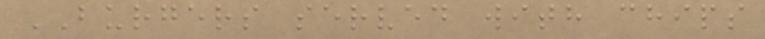BURGERS served with chips
